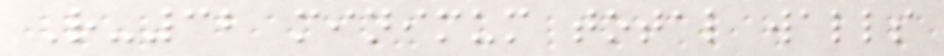R-32 minimum total walls
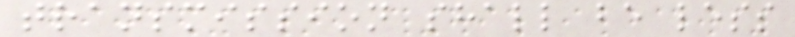transmission shall be less
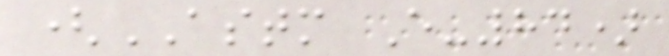(ASTM E-84)
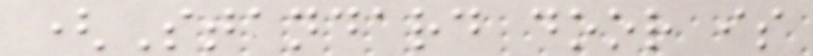(Standard door is
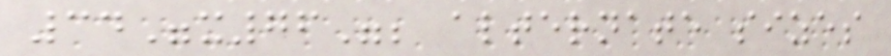34"x76"; alternate sizes
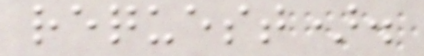request).
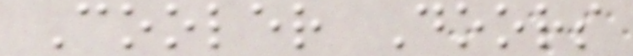Cooler Doors
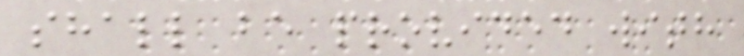shall be provided with
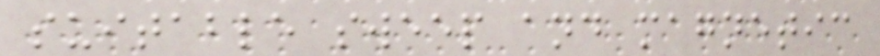suitable sweep and magnetic
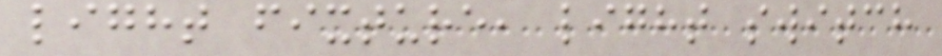light fixture, light switch
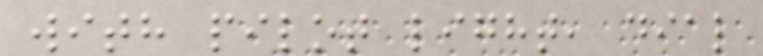with pilot light, dial
